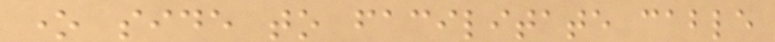one side to facilitate cable
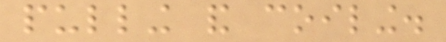pulling and coiling.
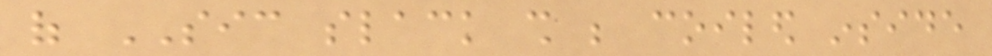of SIC slack shall be coiled inside
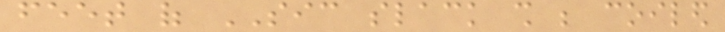feet of SIC slack shall be coiled
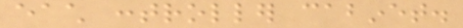each controller cabinet.
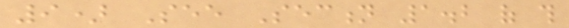9) See Section 1.2 of this
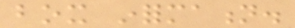box information.
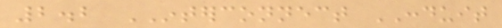2.2 INTERCONNECT CONDUIT
